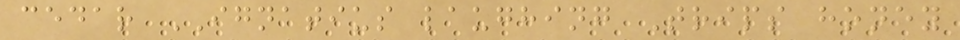cedar IGNATIUS laughing Trips honey
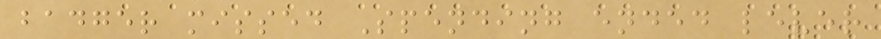badger missed Spending ended lever
